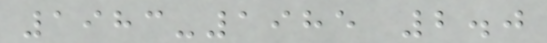1983-1985 2.0
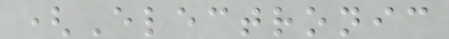(Electronic
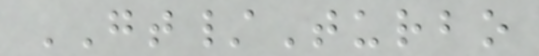GT/Turbo
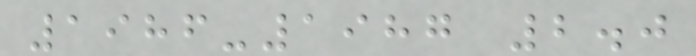1986-1987 2.0
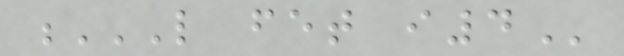L FET I4
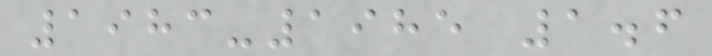1983-1985 1.6
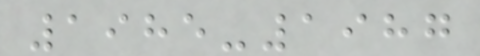1985-1987
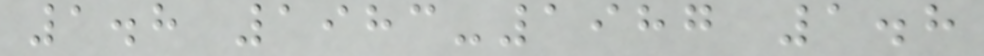1.8 1983-1987 1.8
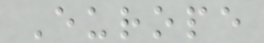Europe
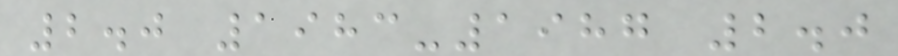2.0 1983-1987 2.0
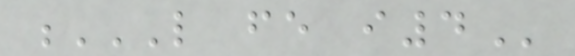L FE I4
